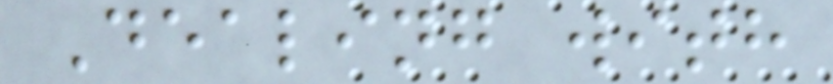Dealing with
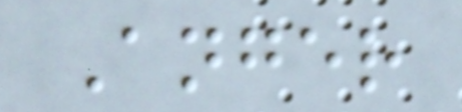Anger
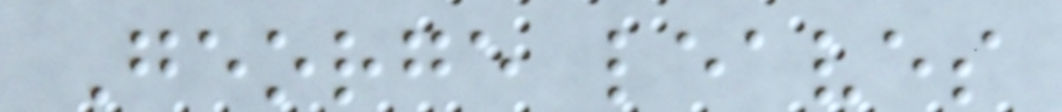George leaves
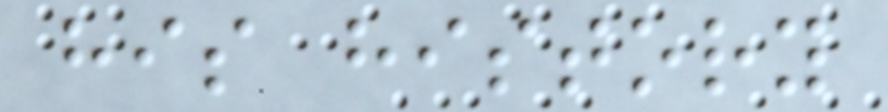his history
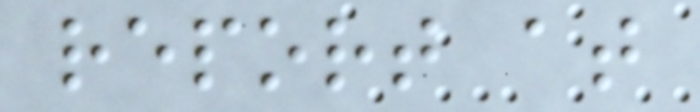report at
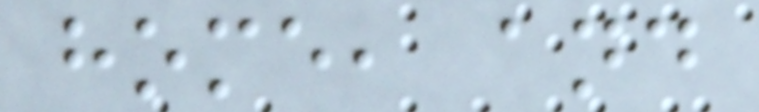home, and
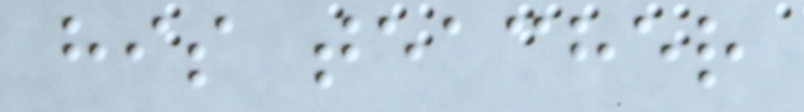his teacher
